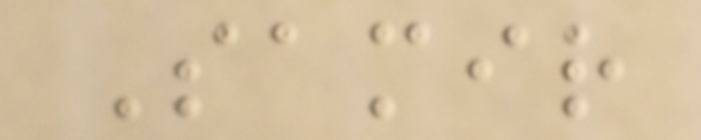Samir
